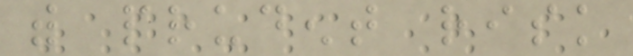with prudent risk
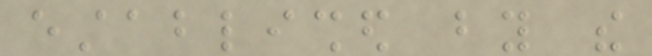established by the
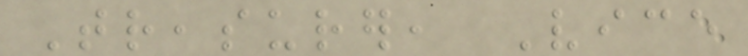Treasurer, Vice
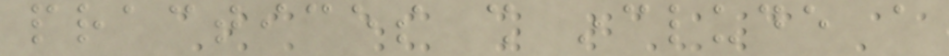practices shall include a
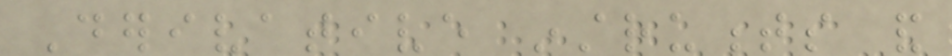Derivative instruments and
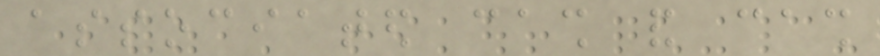associated cash and cash
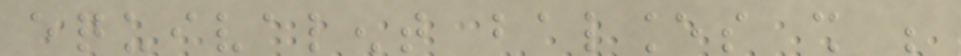equivalent balances shall be
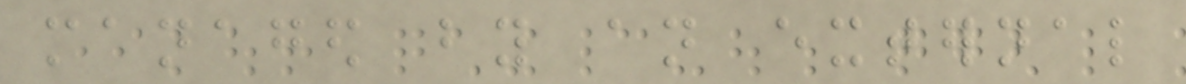managed by an external
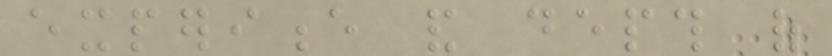experience and depth of
